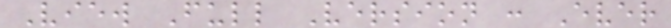View Full Version : Ever
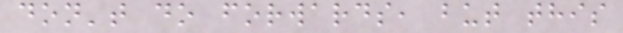don't do forwards, but this
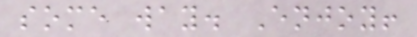some way. Enjoy!
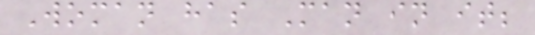Woman has Man in it;
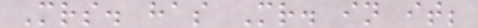Mrs. has Mr. in it;
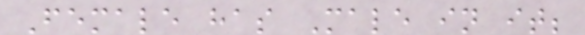Female has Male in it;
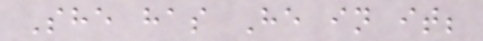She has He in it;
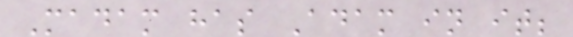Madam has Adam in it;
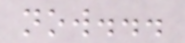now...
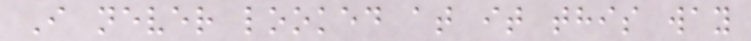I never looked at it this way
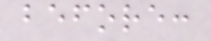before:
